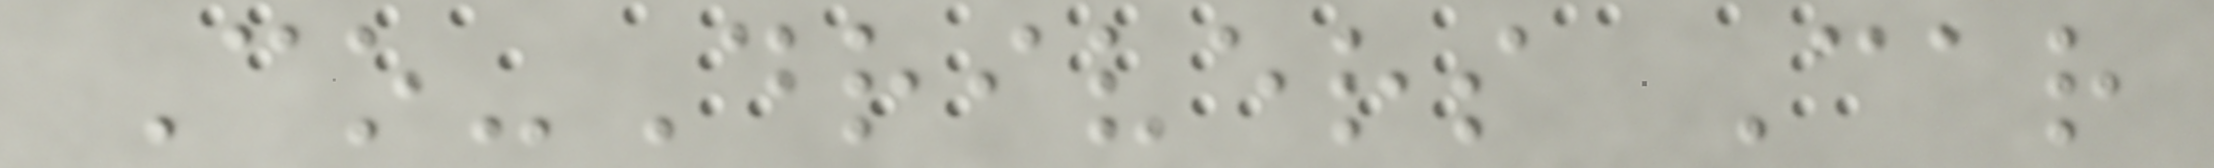Co-Drivers Car
